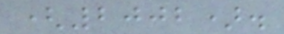(2002).
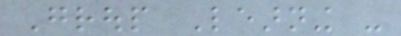Group Learning -
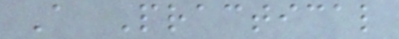A Practical
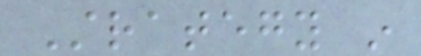Strategy in
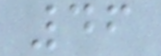46
